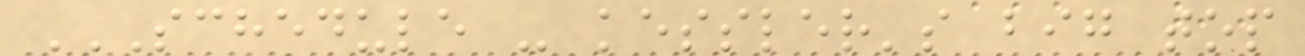SCHEDULE - KESSLER'S BIG TOP
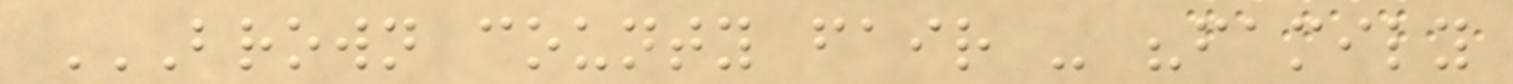BROWN COUNTY FAIR - "FAMILY
